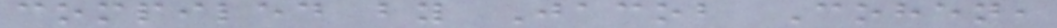compiled by Jacob Cohen,
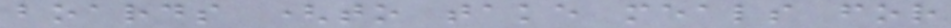boards (to take meals for
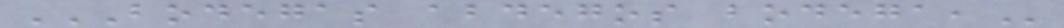BODEGAS ABDEGOS BODEGA,
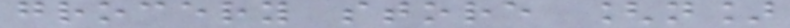grocery store [n]
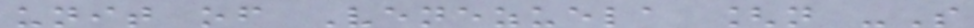unit of Venezuela [n -S
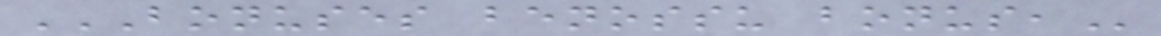BONUSES BENOSSU BONUS,
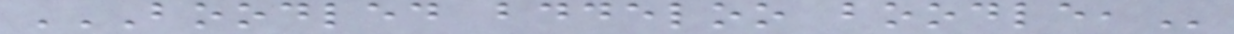BOODLED BDDELOO BOODLE,
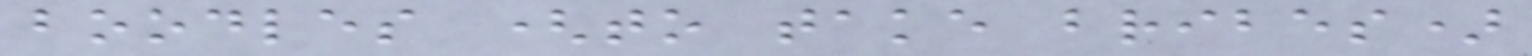boodles (to take bribes)
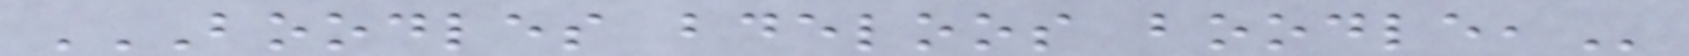BOODLES BDELOOS BOODLE,
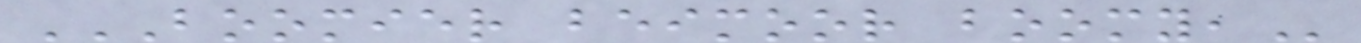BOOMIER BEIMOOR BOOMY,
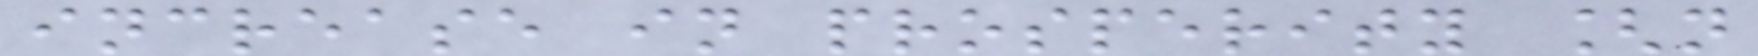increase in prosperity [n
